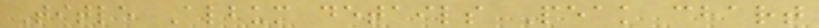Title Album details Peak chart
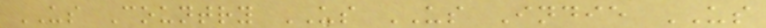US Country US US Indie US
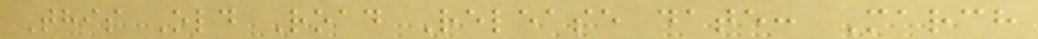This Old Road Release date: March
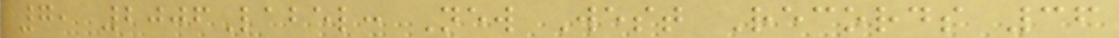7, 2006Label: New West Records 36
